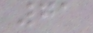71
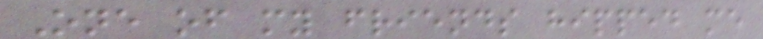One of my friends hipped me
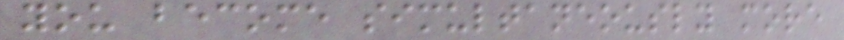you become simultaneously more
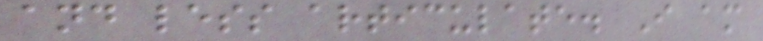and less articulate. I am
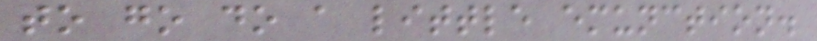to go do a little emunction.
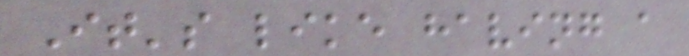It's like having a
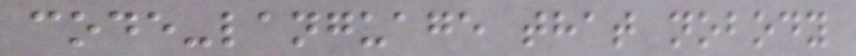code-language that nobody
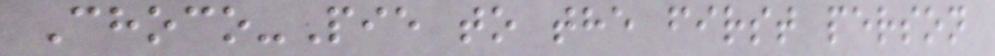Choco-Pie to the first person
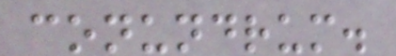conundrum.
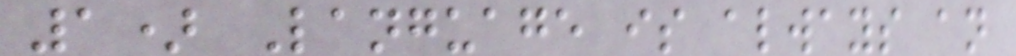1) Language is always an
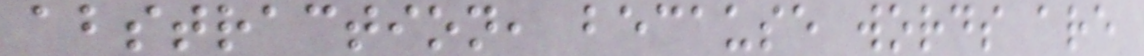abstraction, because words are
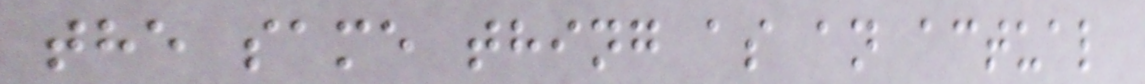the same thing as an actual
